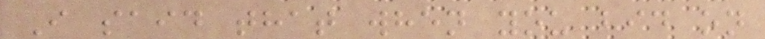I said that when you bid on
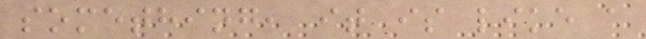something, it is like a
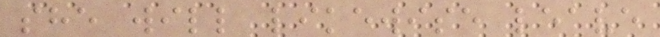she will likewise leave
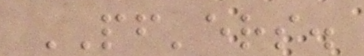PF'ers.
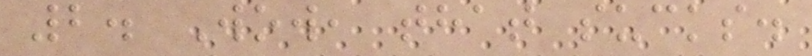2. Wow, that sucks.
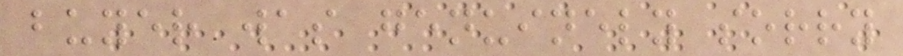buyer was genuinely sorry
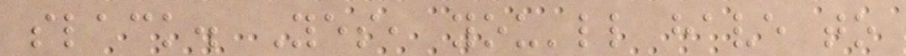slack. Yes, you'll have to
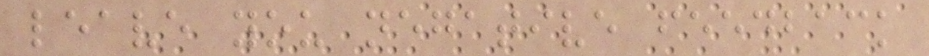leave you negative feedback
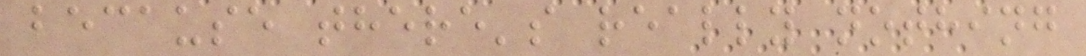because there's really nothing
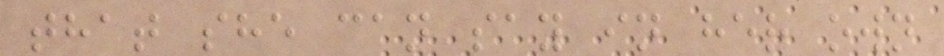that she can say in her own
